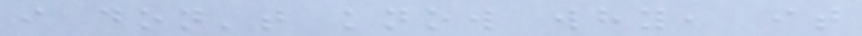i don't know why, it
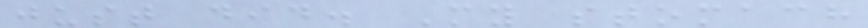just did. My stomach
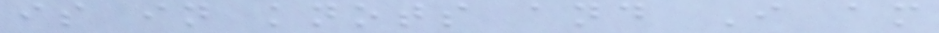is in knots and I am
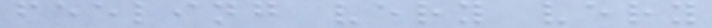feeling very very
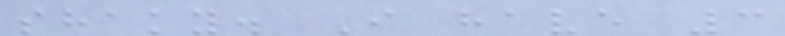shaky. I have 3
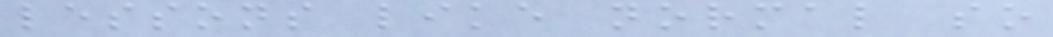lessons like normal so
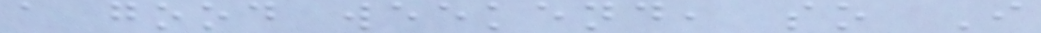a good weekend, so I
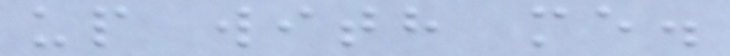up with me.
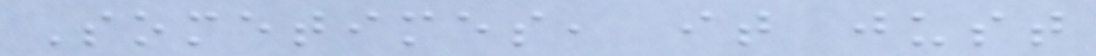Sometimes, it just
